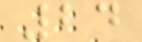24
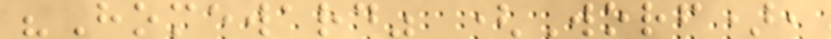"Homeward" (Worf),
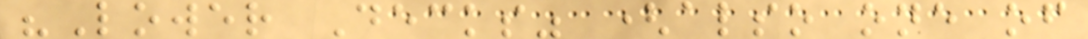"Lower Decks" (also one of
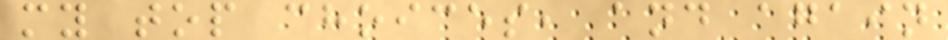my top choices, and again
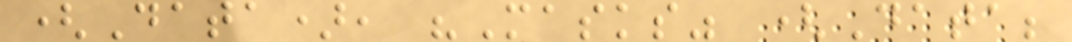(Data), "Masks" (Data;
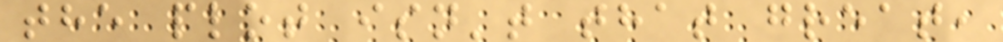the plot isn't that great,
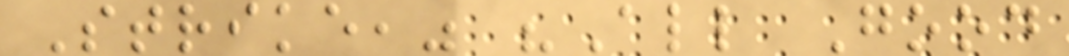Strike," "All Good
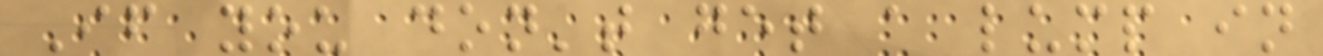If you don't get a lump in
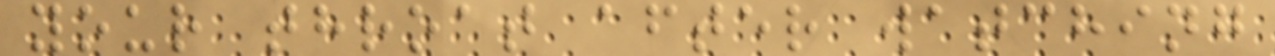your throat after watching
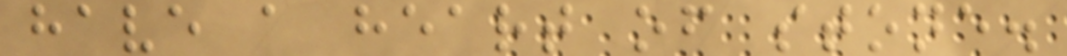have a heart of stone.
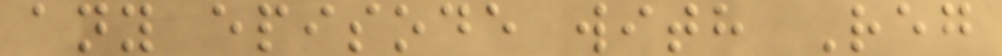any episode with Reg
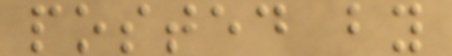posted by
